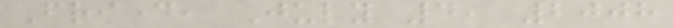Friday, July 4, 2008
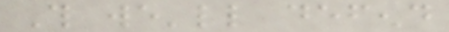This we'll defend
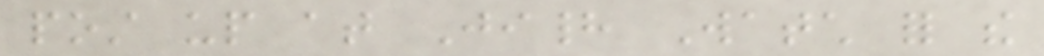post up at Jihad Watch for the
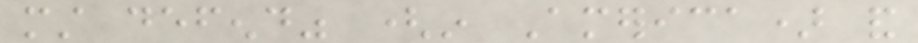must defend" (in America) and
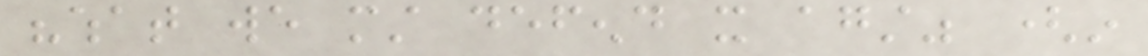"what we must defend it against" (in
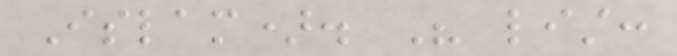Islam). His list:
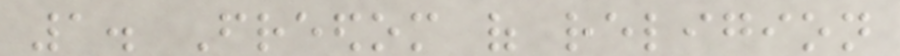1. Freedom of religion
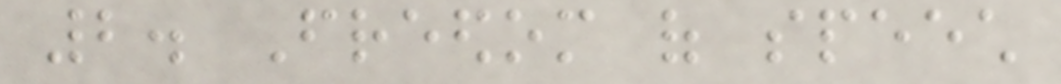2. Freedom of speech
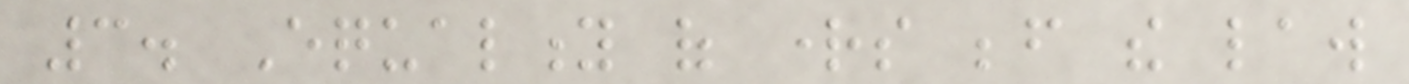3. Equality of rights before the law
